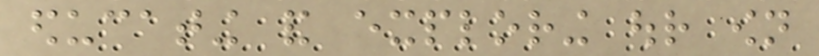educating and exploring our own
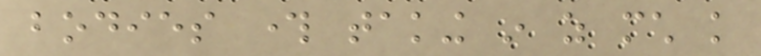bodies through taking in as much knowledge
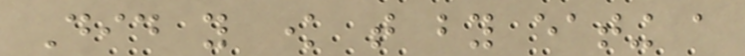Did you know that by eating a
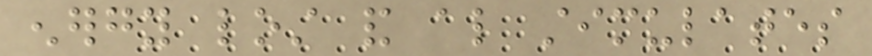energy lost and also stimulates
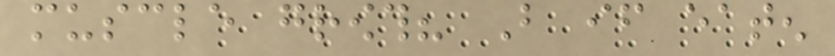muscle growth? But if eaten
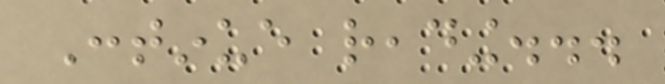Continue reading...
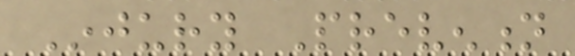Injury Prevention
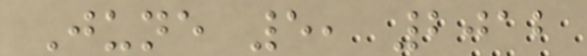June 5, 2012
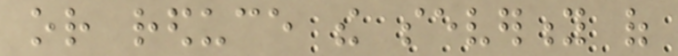or reduce the severity of
